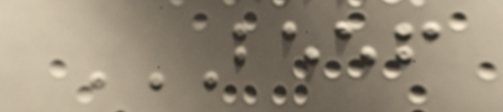BEEF
